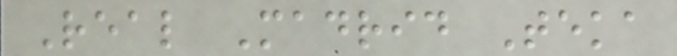Real Madrid Teka
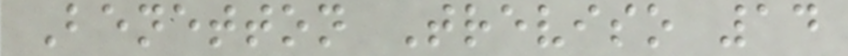Benetton Treviso 14
